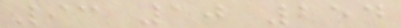93 10 254
